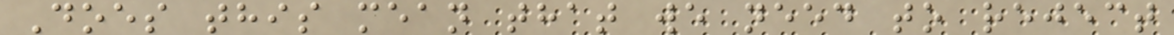Does this mean that we need to reject
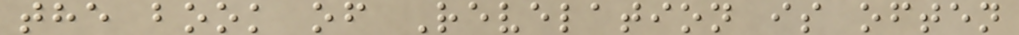the book of Revelation is often
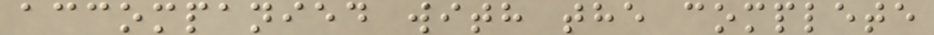accompanied with the complete
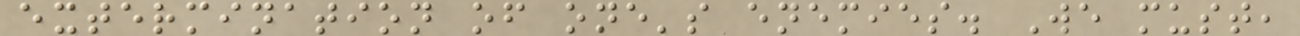extermination of one's enemies. We must,
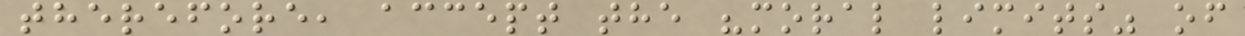therefore, accept the "moral limits" of
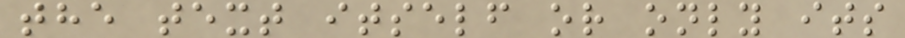the text itself or only its
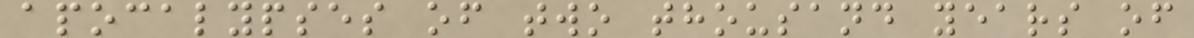apocalypses of two thousand years of
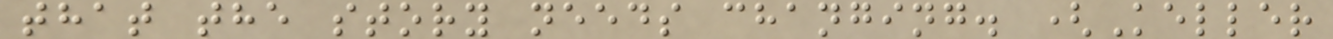that the story needs changing. (Keller
